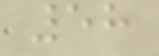58
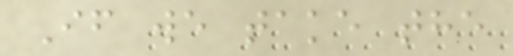If we take the
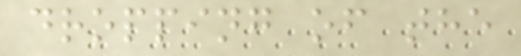dropping of the
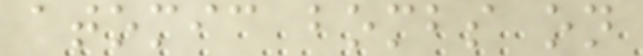atomic bombs on
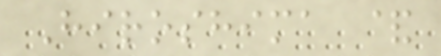Hiroshima &
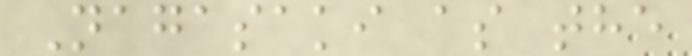Nagasaki as the
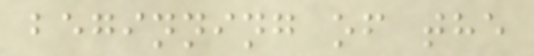beginning of the
